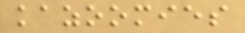kazoomies
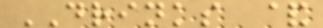DRINKS &
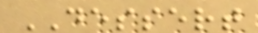DESSERT
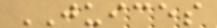JUICES
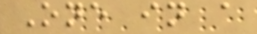One in a
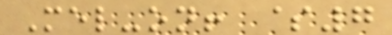Mel-on! $7
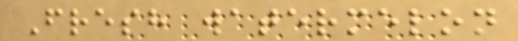Fresh watermelon
